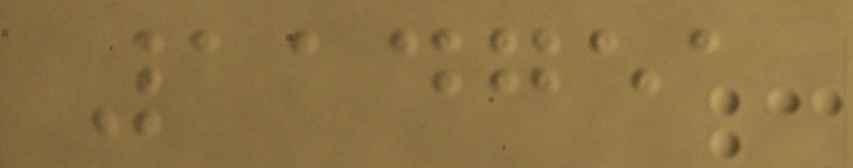114751
